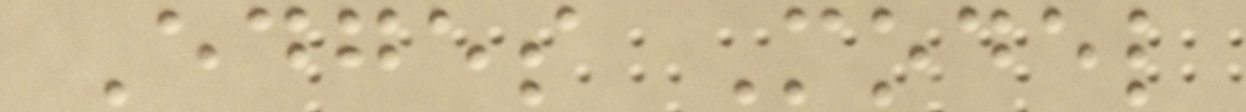Edges Model
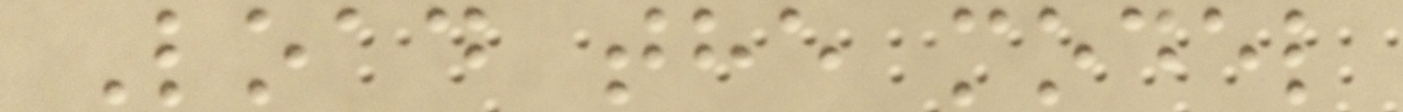Load the model
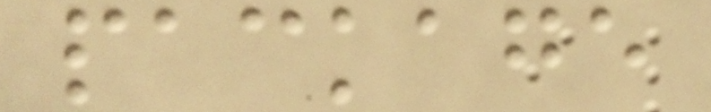package
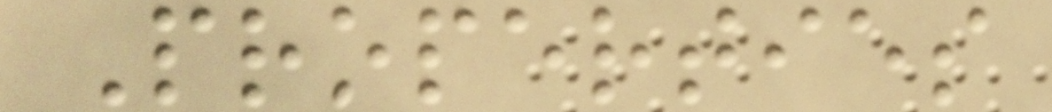Properties
